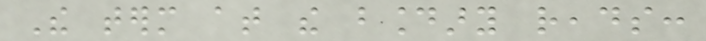The term at the boundary reads:
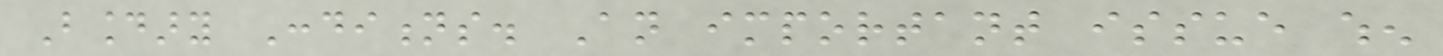Boundary Conditions. An important issue when
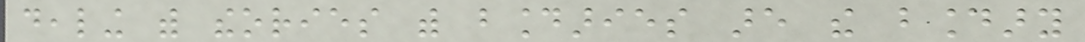dealing with theories with boundaries are the boundary
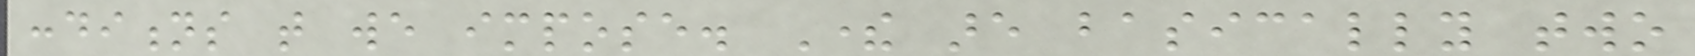conditions that we impose. There are basically two
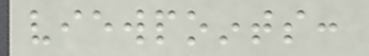viewpoints:
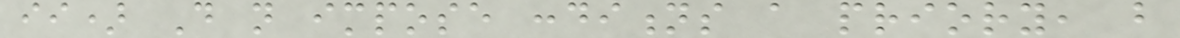ii) Do not impose conditions a priory, but
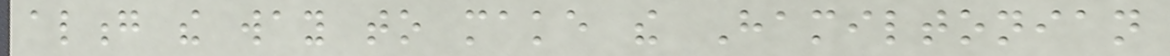along the way to make the Hamiltonian
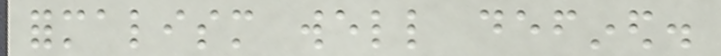formalism well defined.
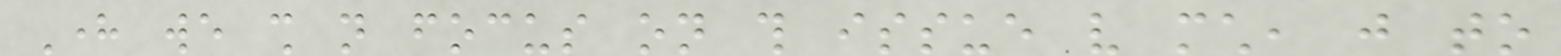Here we shall not focus on this issue very much, just to
